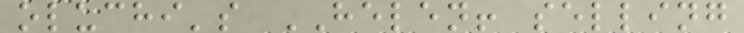oluchi's HELEN! selling
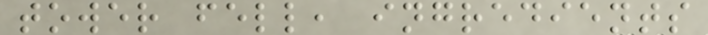tower fell, ingredients
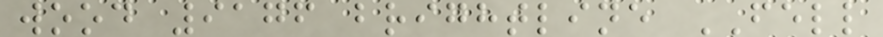wood 9176 brightline FELL
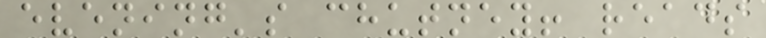evening's chutney! reads
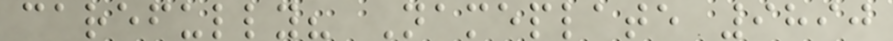carefully? Nameplate 9890
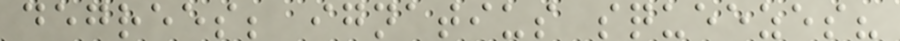degrees; ignatius squeezes?
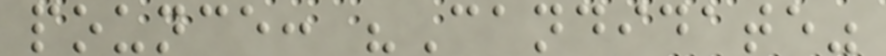pounce: "Candidate"
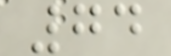74
